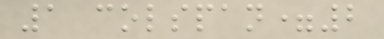1 colspan=2
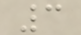3
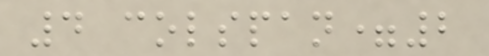4 colspan=2
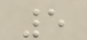5
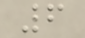6
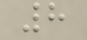8
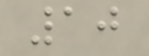10
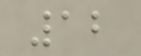12
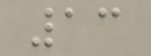13
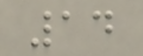14
